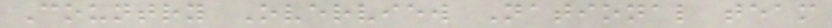Country Overview National team
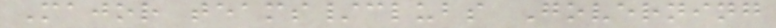Major teams/clubs Governing
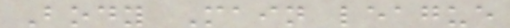Body Main league
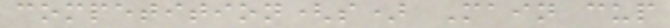competition(s) Main cup
